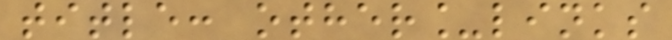title: other_links
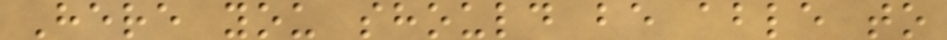Here you should be able to
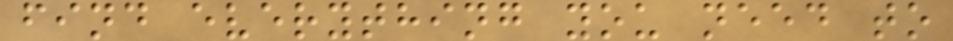find everything you need to
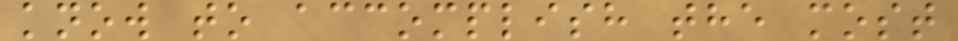know to accomplish the most
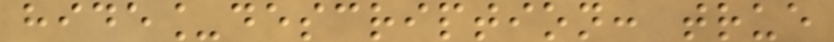hide_description: true
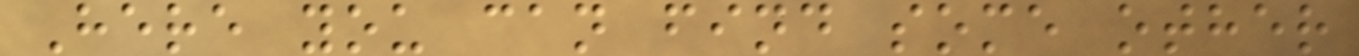Here you can find some other
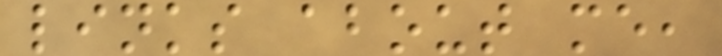links about me,
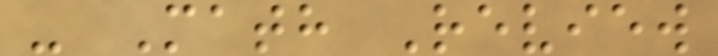- Math Review
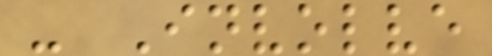- Involve
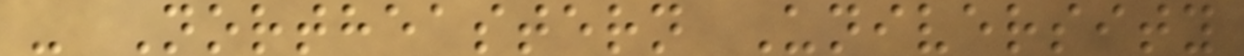- Northeastern University
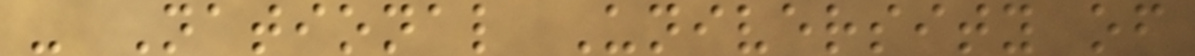- National University of
